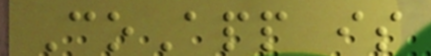CoApp is
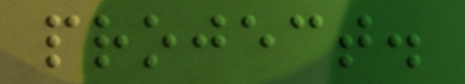project.
